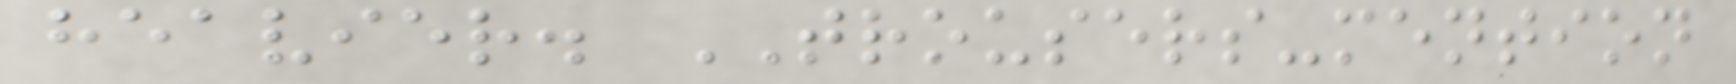heavier. TROUSERS-mention
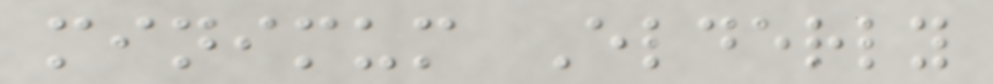minimum Elderly
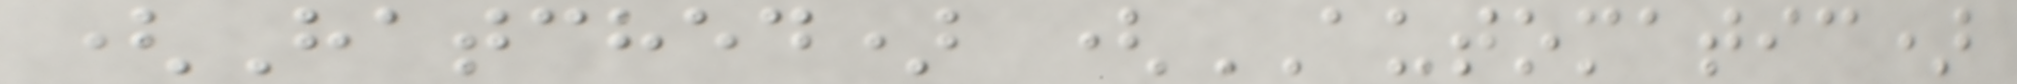(Hatched) (AUTOMATIC)
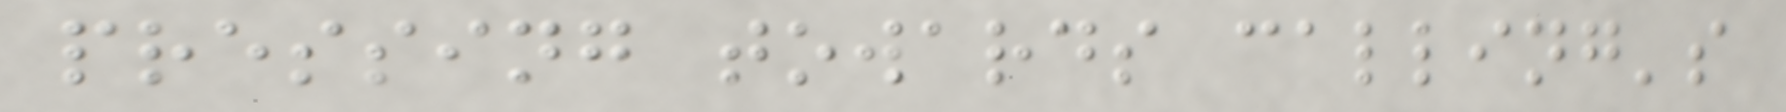pressing towards calling's
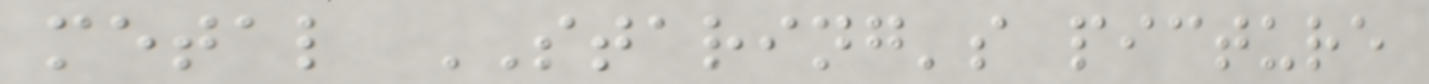metal STARING's picture
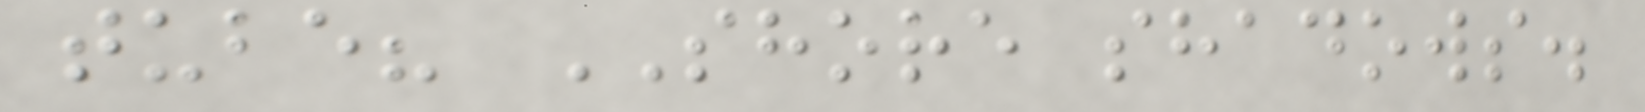tube? SHORE shadows.
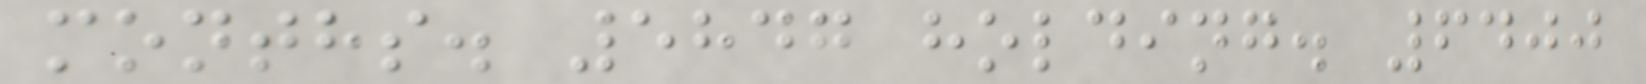months. 5847 holding. 6400
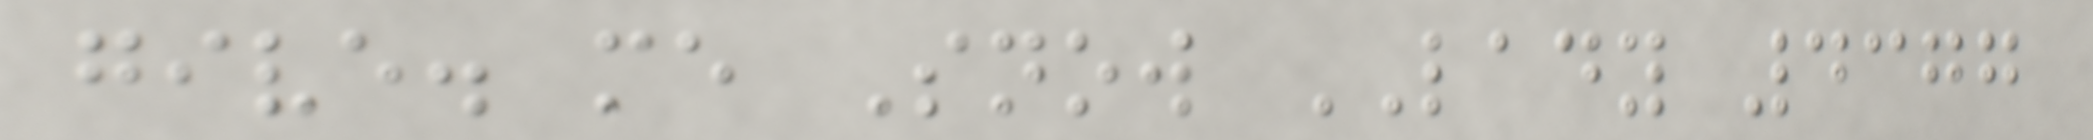give. me Snow LADY 4377
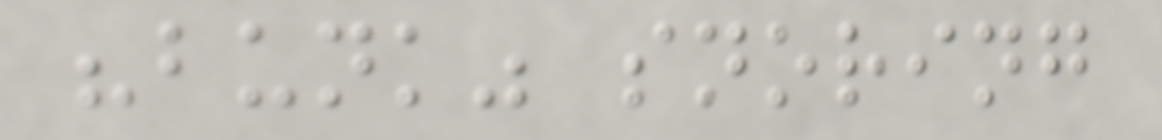"bunk" snoring
